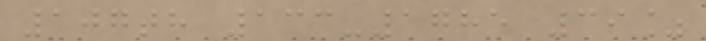107th 133-1785 39%
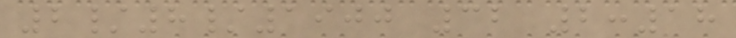2/8/1900 32 2:18
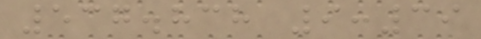537.838 9:39
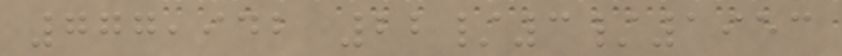777,942 22/3/1953
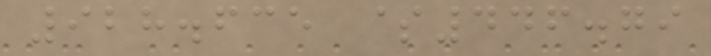928.635 $446.79
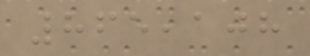865,108
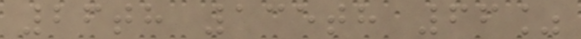26th 135th 66%
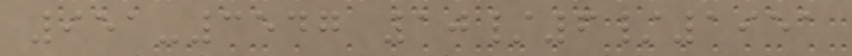951-3547 10/6/1951
